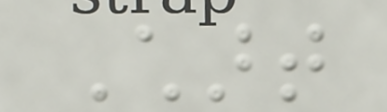Chart
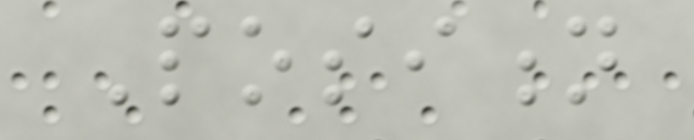Position
